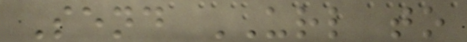Send URL to
